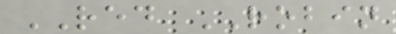RED ROBIN
